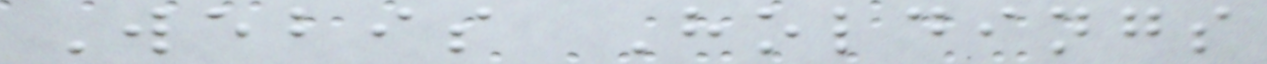Webis Holdings
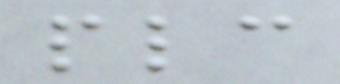plc
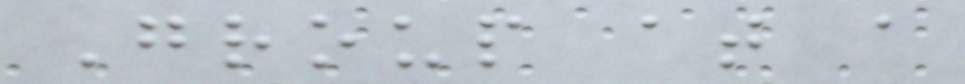Group at a
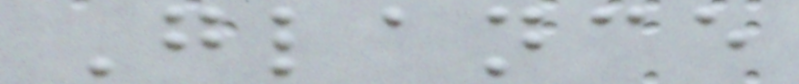Glance
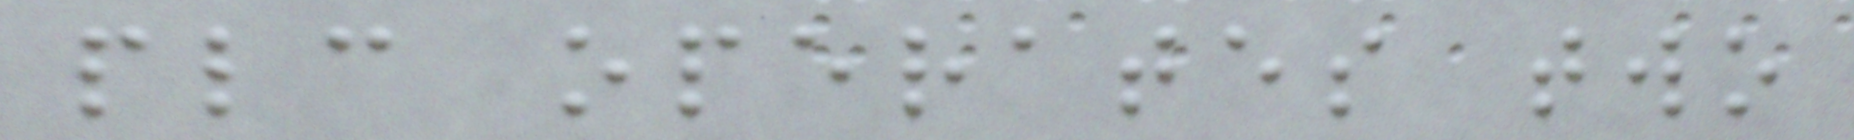plc operates two
